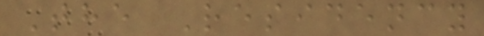The Residency
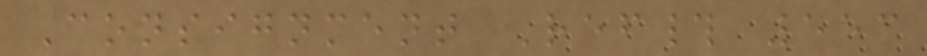Consignment Ref# 553
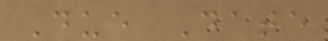Due Date
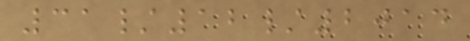31/12/2014
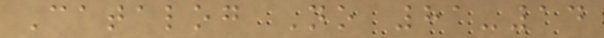Catalog No 81-14
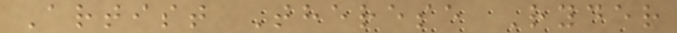Artist Therese Ryder
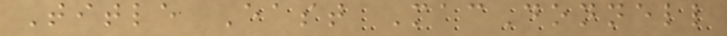Title East MacDonnell
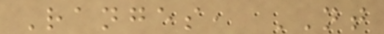Ranges, NT
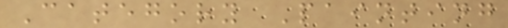Category Painting
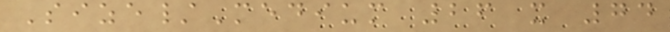Size/Medium 26 x 74
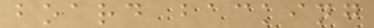board backing
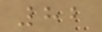82
